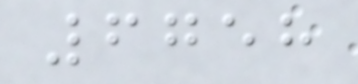6758
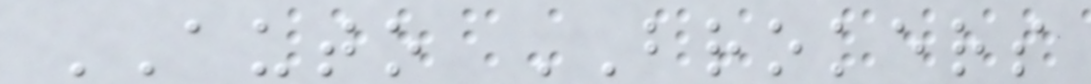AUTO BROKERS
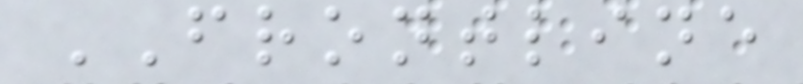FRONTLINE
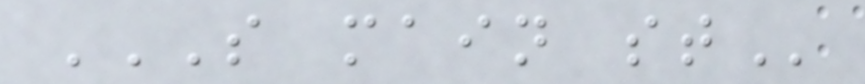S MAIN ST
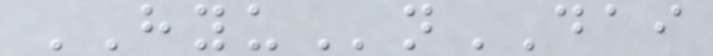HYUnDAI
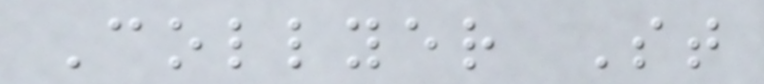Collyer St
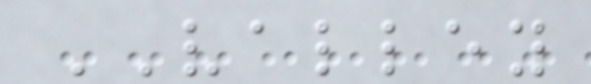VALLEY
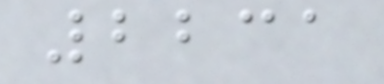2231
